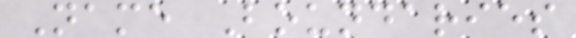Name Boundaries
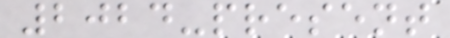2024-present
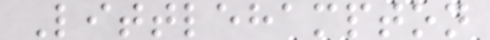Littlehampton
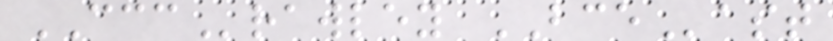CCCrawley BCEast
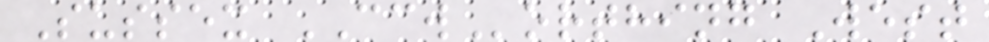Sussex CCWorthing West
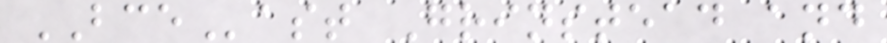BCEast Grinstead and
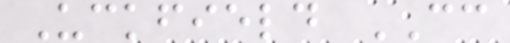Uckfield CC
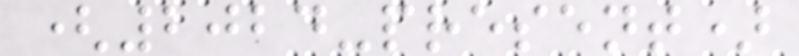(2024-present)
